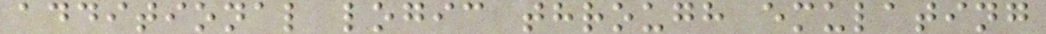additional logic through emulating
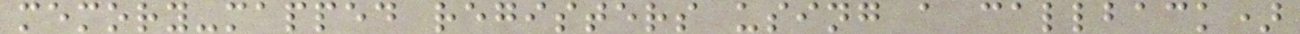memory-mapped registers using a callback)
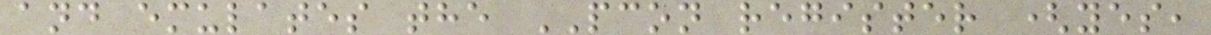and emulates the PCON register (yes,
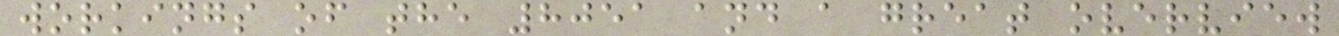workings of the 8051 and a great overview
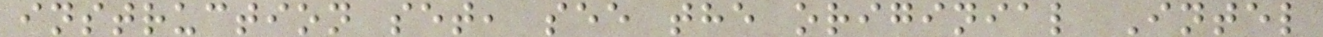instruction set, see the originial Intel
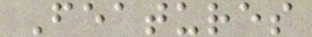Features
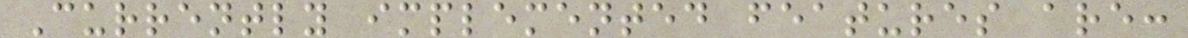Currently implemented features are:
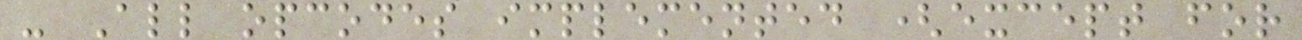- All opcodes implemented (except for
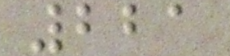221
